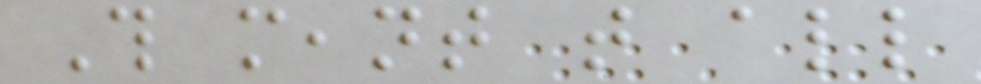This meant that all
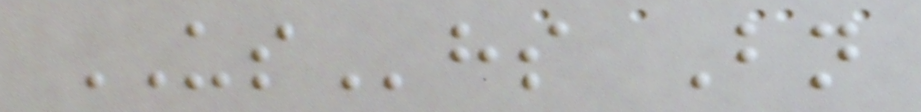UShs Bn
